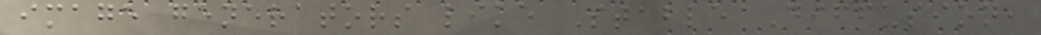image generators like Stable Diffusion,
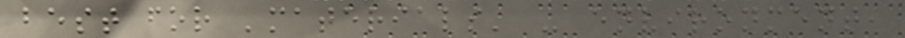best for 'materials' - environment,
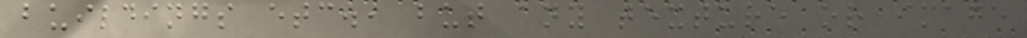buildings etc., but any texture or image
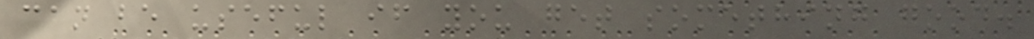can be useful if you get something good.
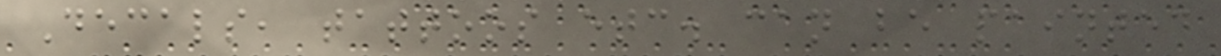Decals, tattoos etc. can be painted
